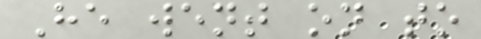He went on to
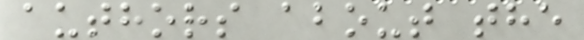authors about the
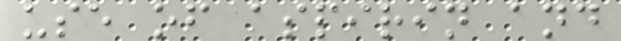use of aspirin and
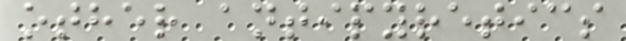other antipyretics
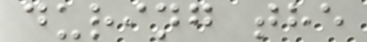during the
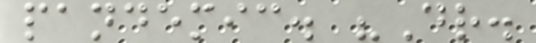pandemic. "Dr.
